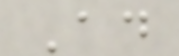Ad
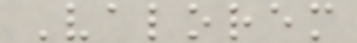Valorem
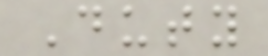Duty
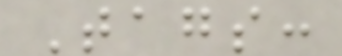Tags:
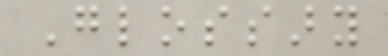Glossary
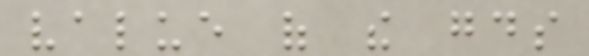value of the goods
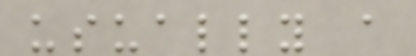usually a
